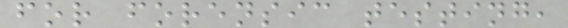for forensic testing,
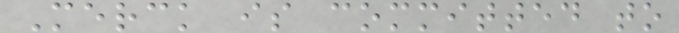Merck is committed to
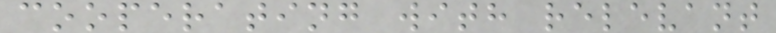cooperating with relevant
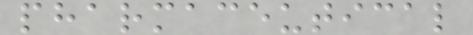pharmaceutical
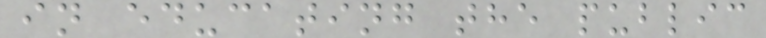in educating the public
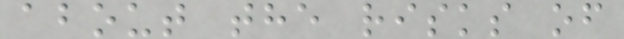about the risks of
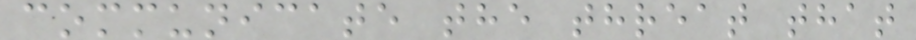communicate the threat that
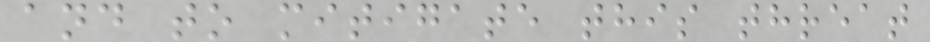and to mitigate this threat
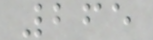265
